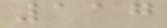117
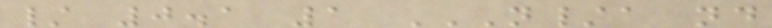/ 0.1 1 N/A ND
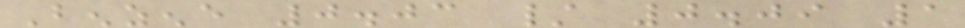Benzene 0.03 / 0.09 1
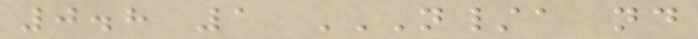0.8 1 N/A ND
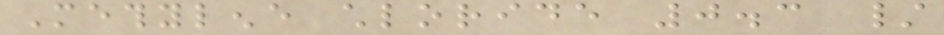Methylene chloride 0.3 /
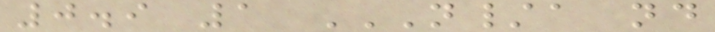0.9 1 N/A ND
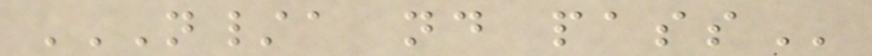N/A ND PASS
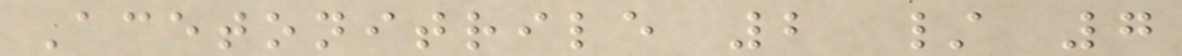Acetonitrile 2 / 7
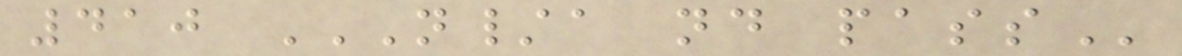410 N/A ND PASS
